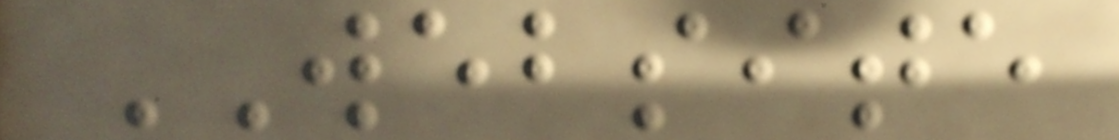WEBSITE
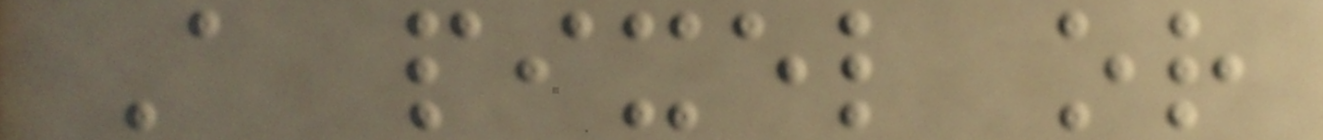A pixel or
